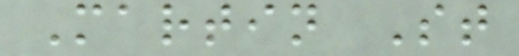Martin St
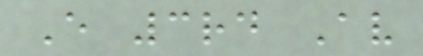E 3rd Av
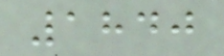1840
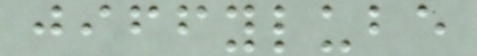jiffylube
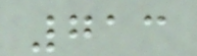713
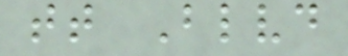tt Blvd
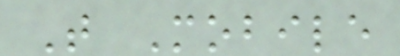T Mobile
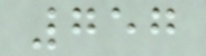757
